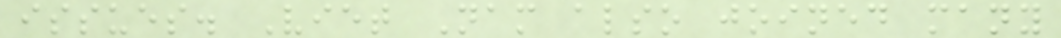issues. Viet Nam also joined many
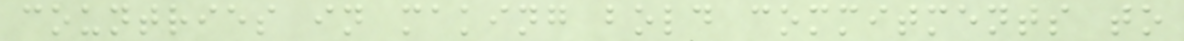countries in making bold commitments to
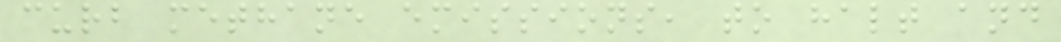curb methane emissions, to halt and
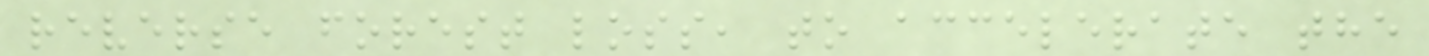reverse forest loss, to accelerate the
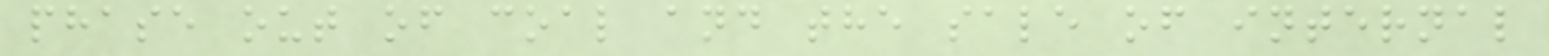phase out of coal and the sale of internal
